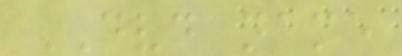DVD name
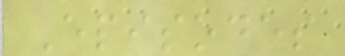Episodes
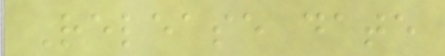Release date
